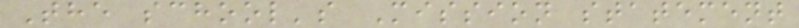The school's Mission statement
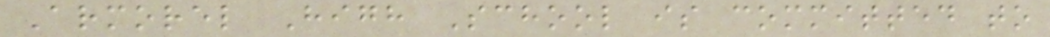Armorel High School is committed to
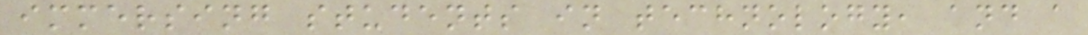immersing students in technology, and a
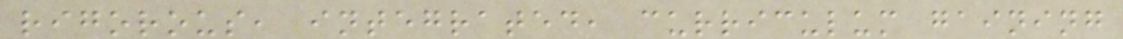rigorous, integrated, curriculum gaining
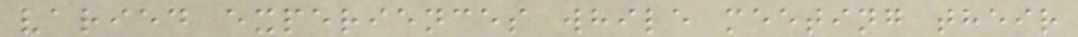varied experiences while meeting their
